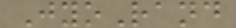JyoRand
